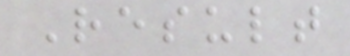Result
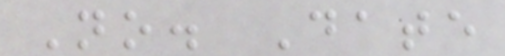No. Date
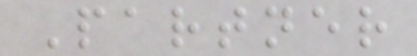Partner
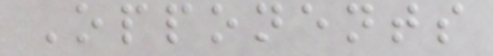Opponents
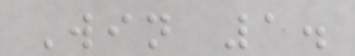Win 1.
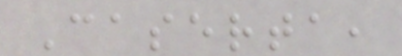Caserta,
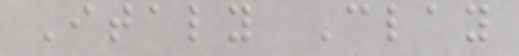Italy Clay
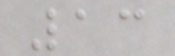13
